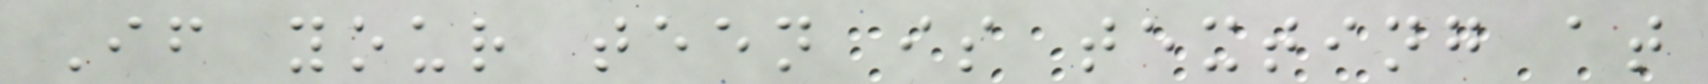If your teen is texting at
